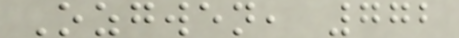Ozgwen, 772
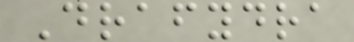Drafydra
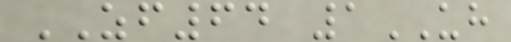ZF64 1UH
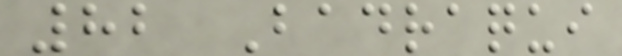82 Badraqui
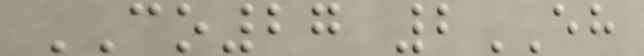CO27 2EH
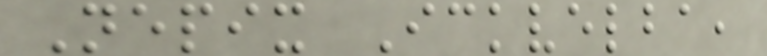Nepix Ickvelba,
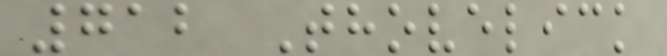712 Thovelick
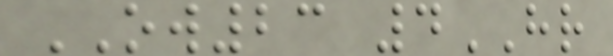OW23 4HR
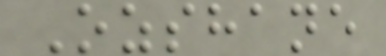Ozshane
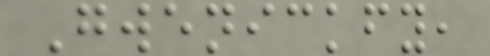Gwenickfy,
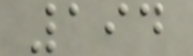194
